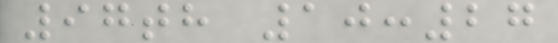97th 10:27
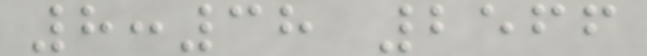8:38 2566
